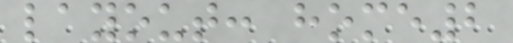layout: home2
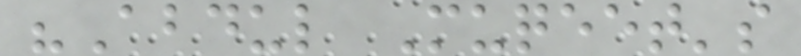"Abdul Muqeet's
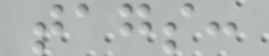tags:
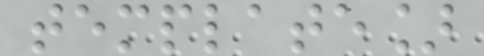template]
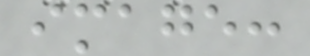image:
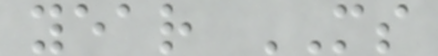year MS
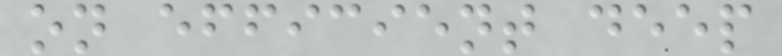on efficient deep
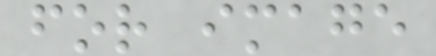for image
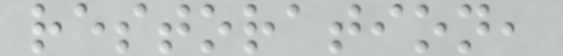restoration,
